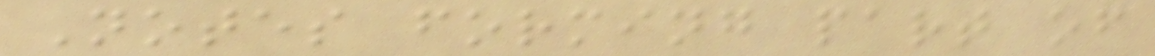Notes forming part of
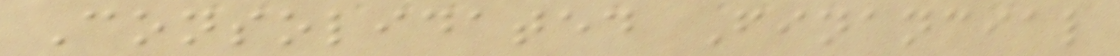Consolidated Financial
